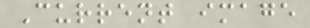Current image
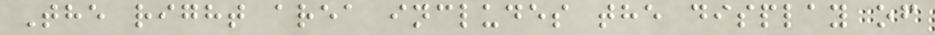The right area includes the display of
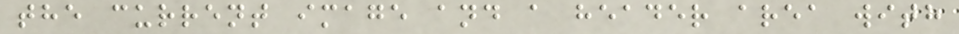the current image and a header area with
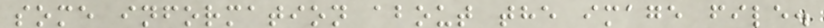some information about the image file.
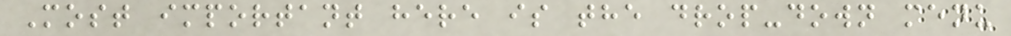Most important here is the drop-down menu
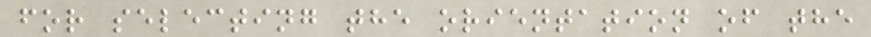for selecting the orientation of the
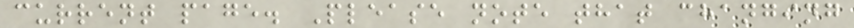current page. Please note that changing
